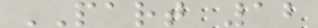PART 12
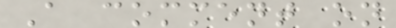A comment on
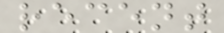recent
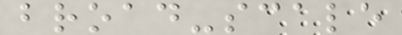broad-scale
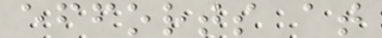efforts at
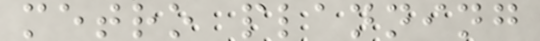metro planning
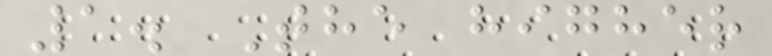1. The higher
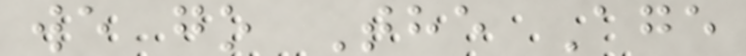we go The Age
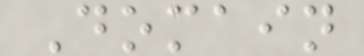Domain
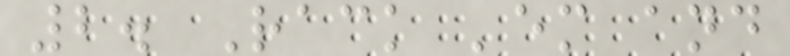2. Rack 'em and
